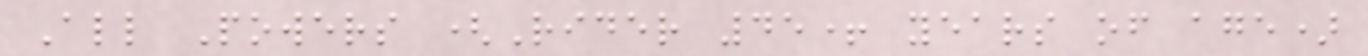All Powers (Rider 45+ years of age)
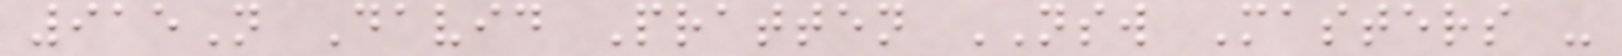915N David Pratten NSW Masters -
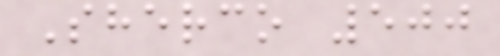Sherco 500
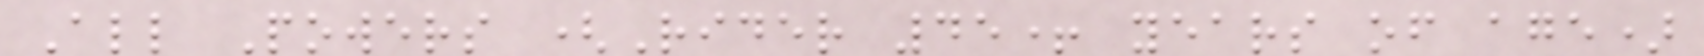All Powers (Rider 45+ years of age)
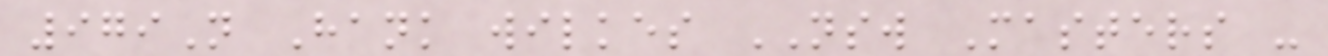979N Hank wilkes NSW Masters -
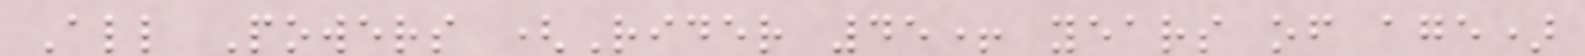All Powers (Rider 45+ years of age)
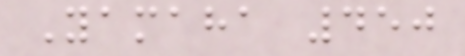Yamaha 450
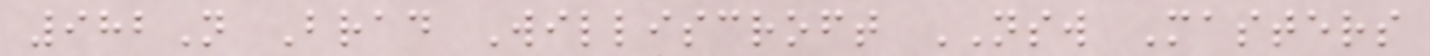982N Brad Williscroft NSW Masters
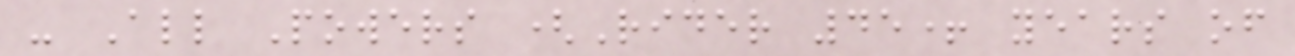- All Powers (Rider 45+ years of
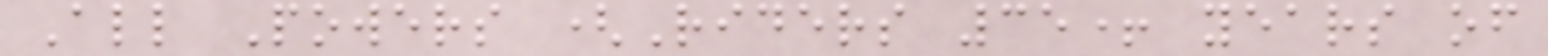All Powers (Riders 35+ years of
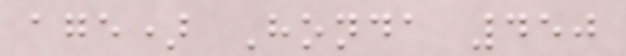age) Honda 450
